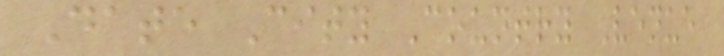Date City Country Venue
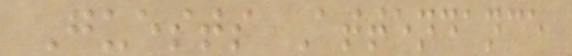Guests Attendance
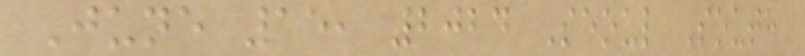June 15, 2024 Seoul South
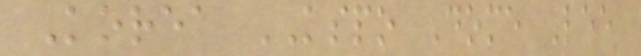Korea KSPO Dome Lee
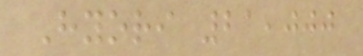Hyori 21,000
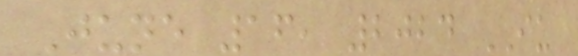June 16, 2024 IU
